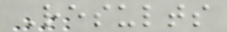Results
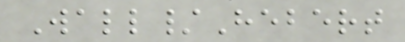Wall/Hebert
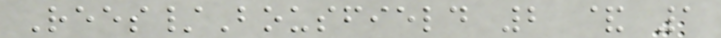Rees/Bousfield 2 & 1
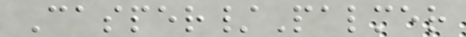Casper/Palmer
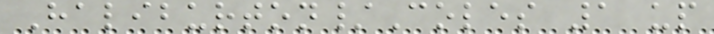Haliburton/Coles 1 up
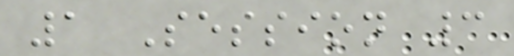1 Session 3
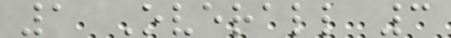1 Overall 3
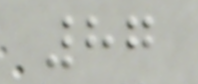87
